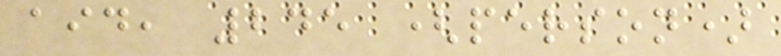aid, 245 (person)
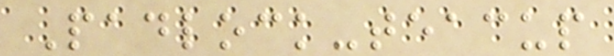Padlock-teacup
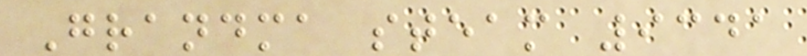Grandma steam 9341
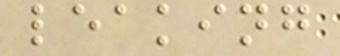leaking
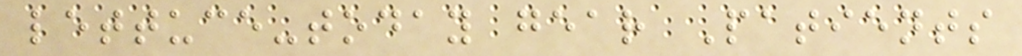lettuce-today gear Patients
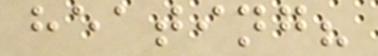heating?
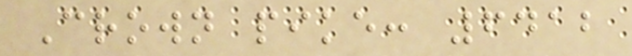Crown pike: 6412
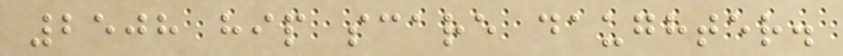2508 hip scare daughter.
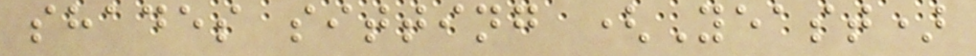shades sitting (Yeast)
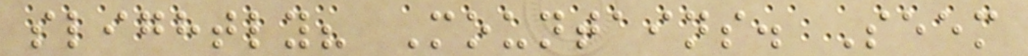slightly? Mountains. Seem
